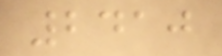2410
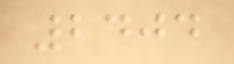2404
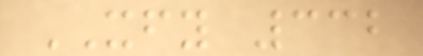XFY 332
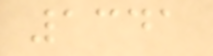1341
